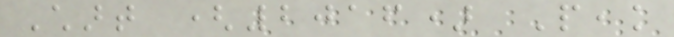Chart (2016) Peak
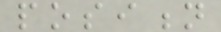position
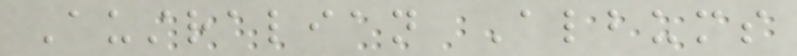Australian Albums
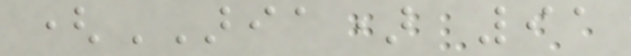(ARIA) 91
